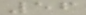56
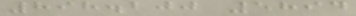898.200 5894
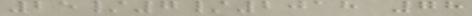25/7/2018 78
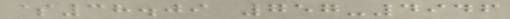$38.09 757-4946
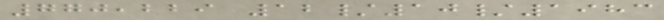770,229 12/10/1983
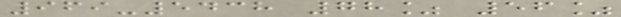969-5438 78% 56%
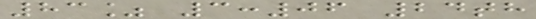83% 3:06 24th
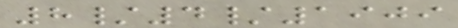8/4/1909
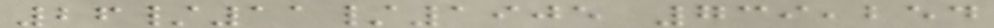26/11/1905 739,254
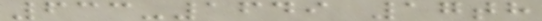633-1649 17th
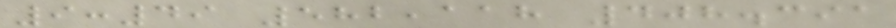9:49 582,118 408.391
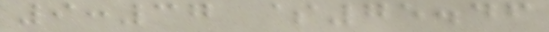9:37 $75.46
